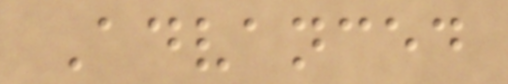Advanced
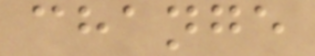change
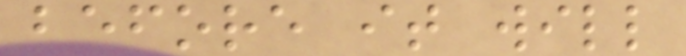before it will
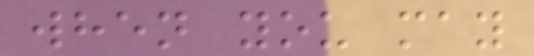when you may
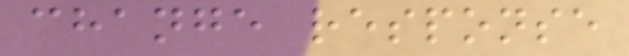change response
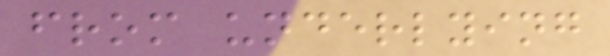from underlying
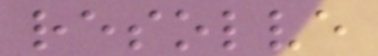resolve
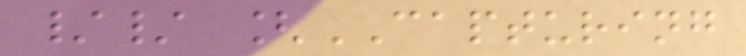// [CAPTURING
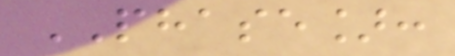PHASE]:
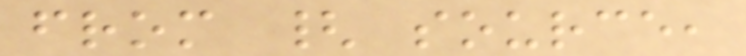from { source,
